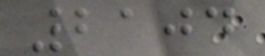2104
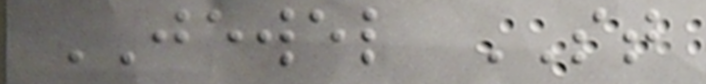JEWEL ST
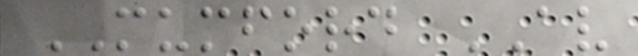MUMFORD AV
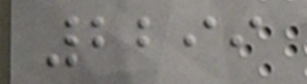2299
